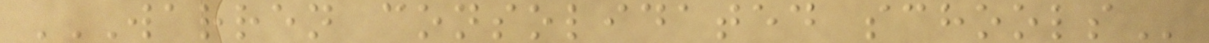WARREN CONSOLIDATED SCHOOLS
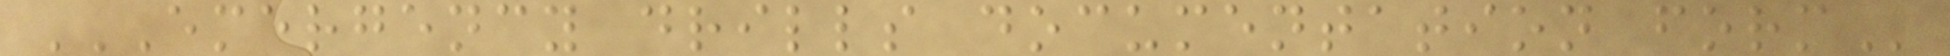EMERGENCY DRILLS DOCUMENTATION FORM
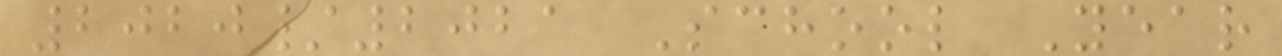2020/2021 School Year
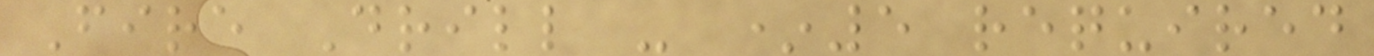Fire Drill - *5 required
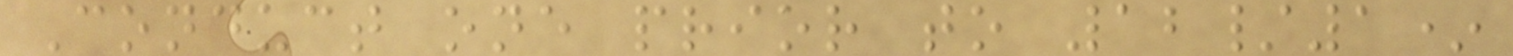Conduct one prior to 12/1*
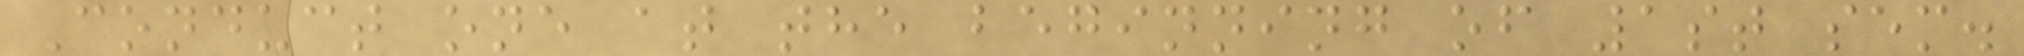Conduct one at the beginning of 1st sem.
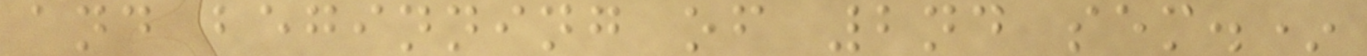and beginning of 2nd sem.*
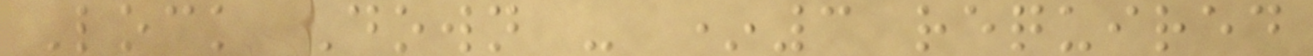Lock Down - *3 required
